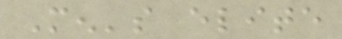Men's elite
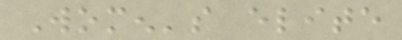Women's elite
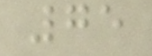75
